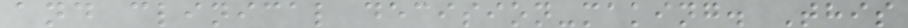and clinical decision-making. This
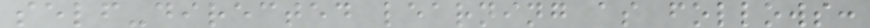self-directed learning as follows:
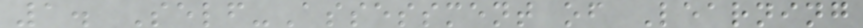1. Self-Assessment of Learning
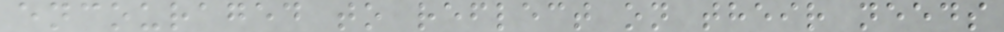encouraged to reflect on their needs
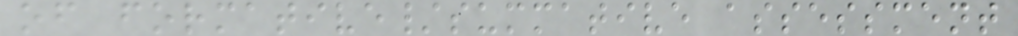of formative/summative assessment
